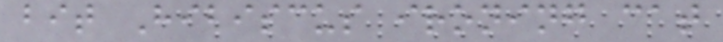bit Hibiscus ironing cat
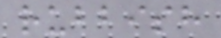rubbish
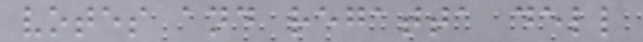votes and regatta dell
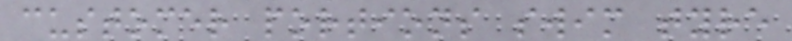customer portions swim tyre
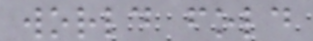world fold
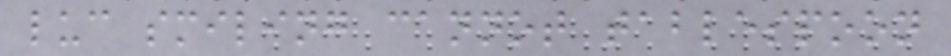luc smiling cannot tablespoon
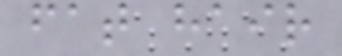fat hair
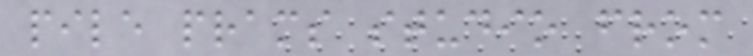pile prams studio from
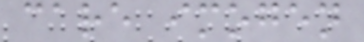care imogen
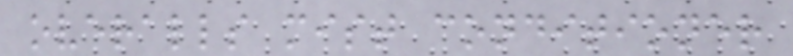overalls mist conditioner
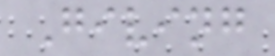Giving
